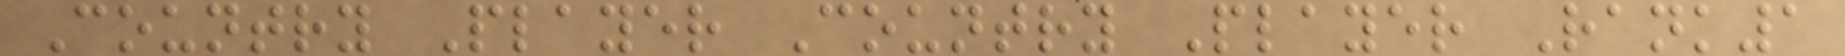Country Player Country Player Rank1
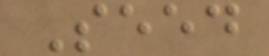Seed
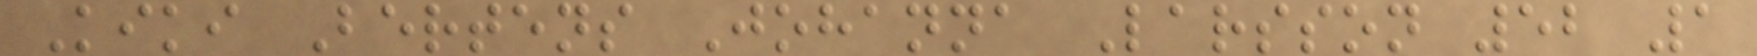Kiki Bertens Johanna Larsson 52 1
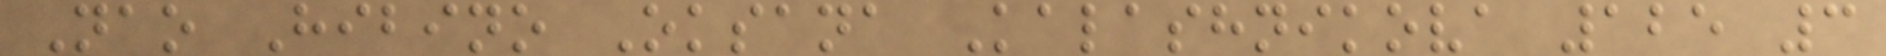Nao Hibino Oksana Kalashnikova 125 3
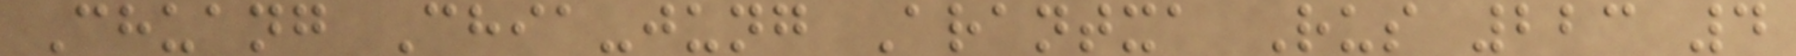Chuang Chia-jung Arantxa Rus 223 4
